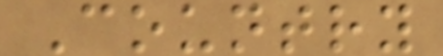Country
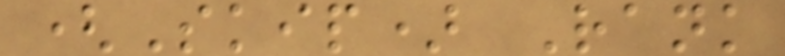(Skip) Rank
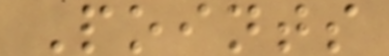Points
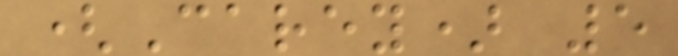(Carey) 5
